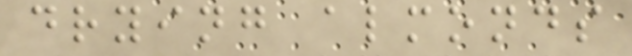drying almonds
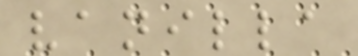vanilla
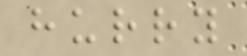hurry
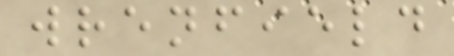wrenfield
